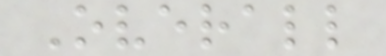Overall
